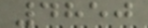4850
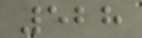528
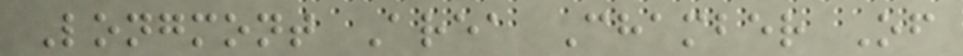Longmont Area Chamber Of
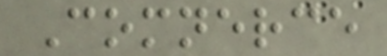Comnerce
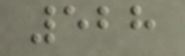528
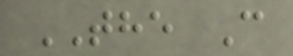THE C
